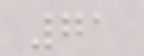71
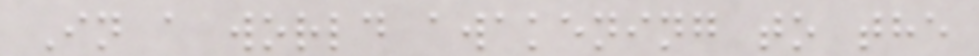In a world awakening to the
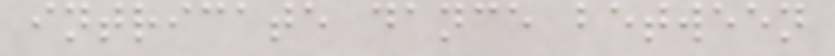intricate dance between
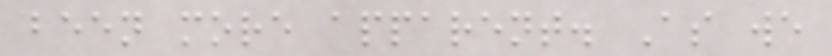been more apparent. As we
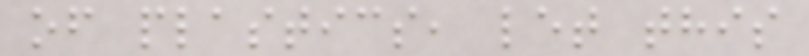of plastics, let this
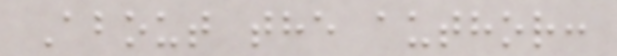About the author:
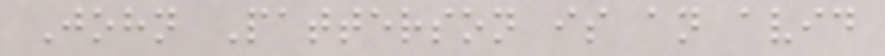John Patterson is an avid
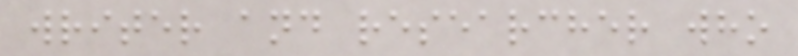writer and researcher who
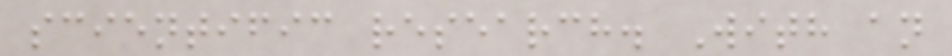scientific research. With an
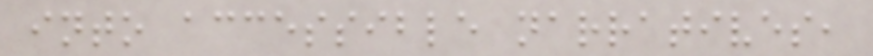into accessible narratives,
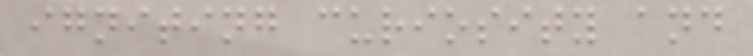igniting curiosity and
